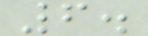6.
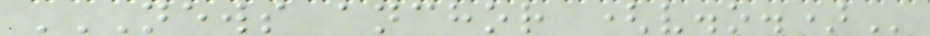NEWS ANCHOR (V.O.)
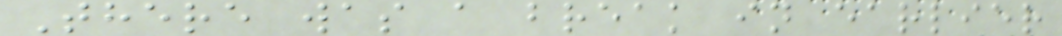There was a break in earlier
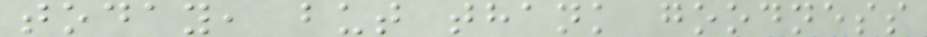today, but thank goodness
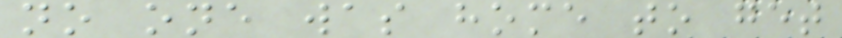no one was home to get
